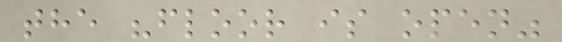the "floor is open"
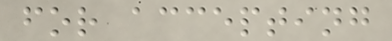for accepting
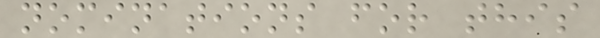nominations for this
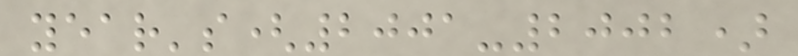year's(2001-2002)
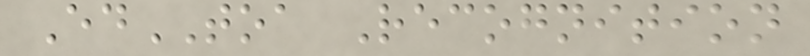EdTOA Recognition
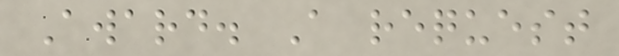Award. A request
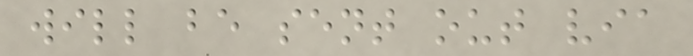will be sent out via
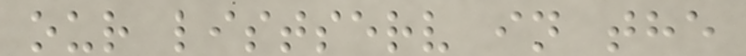our listserv in the
